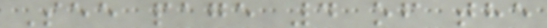See page 4 of the
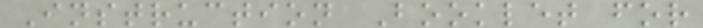Instruction Booklet for
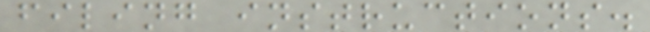filing instructions.
